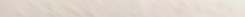Event 1984
